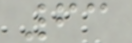63
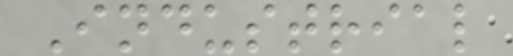Industrial
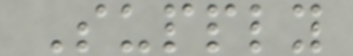Supply
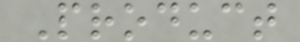Product
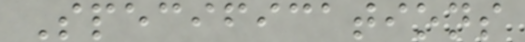Specifications
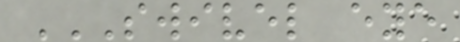SWIVEL EYE
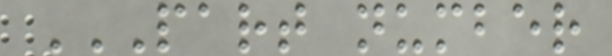PART NUMBER
